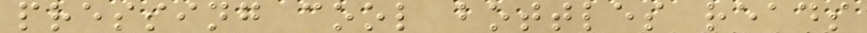pressing cool bottles reads
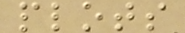plots
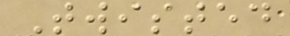Twisted
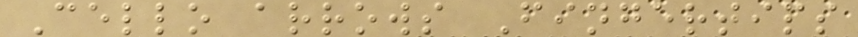Cello arrows Fingertips
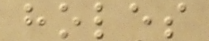holes
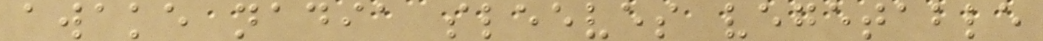awake nadia sleeves vegetable
